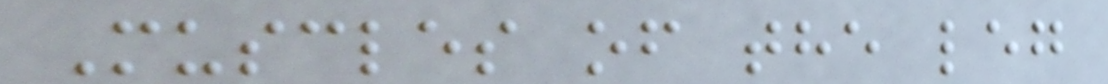Muscles of the leg
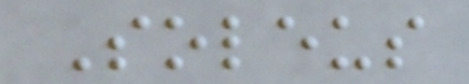Soleus
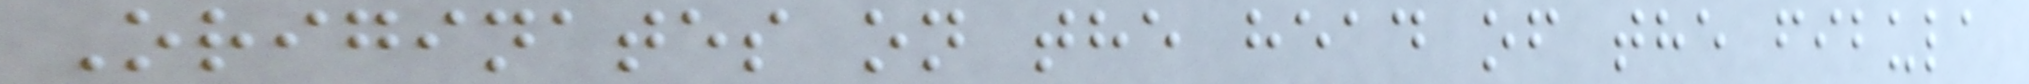Originates on the head of the fibula
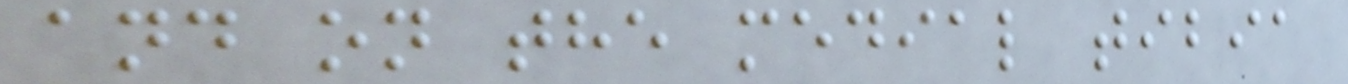and on the medial tibia
